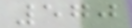570
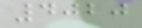4020
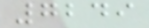7249
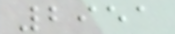2951
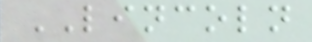LINCOLN
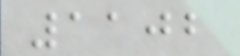1102
